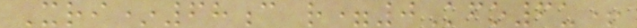Xri*68c r=0Kfo6u+
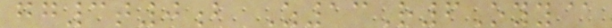gg3t0b Z13R6Oyy@
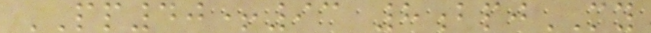PP40+93 8bpjMY
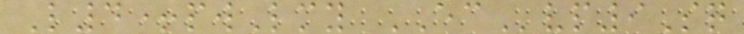L4+pwLmy ECvp9Sq
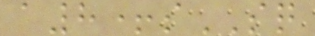a8+sSQ
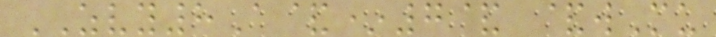ZVY8A&*7& &wMu
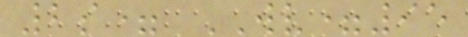2s= WV=95
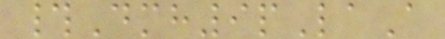#Dmh9pLaA
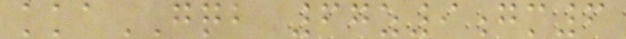kkaGQB 67z9gm6
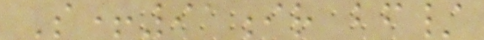S+91ir bf/
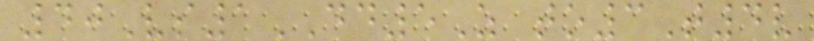40Vs1DD5Z to3T4v
